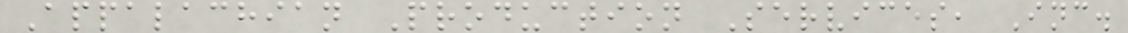Appalachian Production Services, Inc.
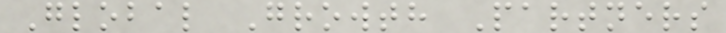Global Growth Partners
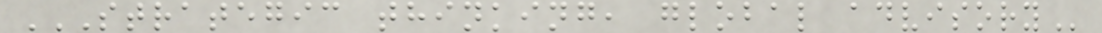STRATEGIC THINKING, GLOBAL ADVISORY
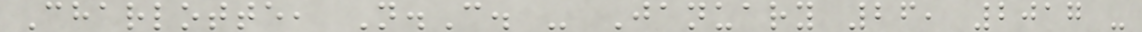Charlotte, N.C. - January 26, 2017 -
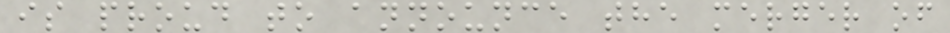is proud to announce the merger of
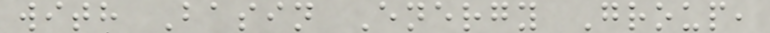with Basin Energy Group,
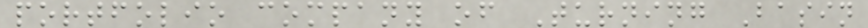portfolio company of Turning Basin
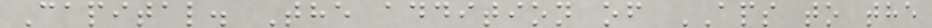Capital. The addition of APS to the
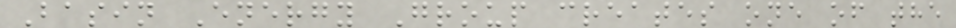Basin Energy Group creates one of the
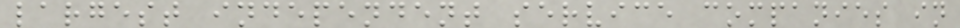largest independent service companies in
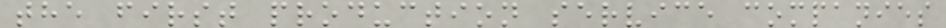the first production service companies
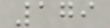179
